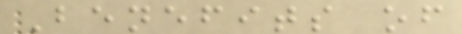Benefits of
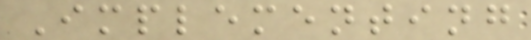Implementing
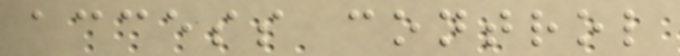access control
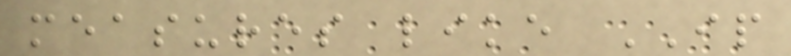measures like IP
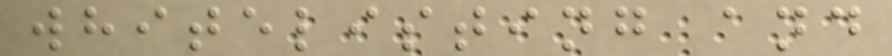whitelisting and
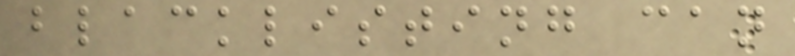blacklisting can
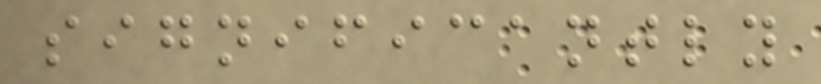significantly
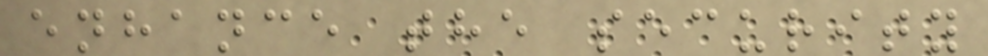enhance the security
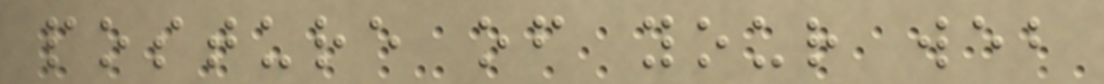posture of your web
